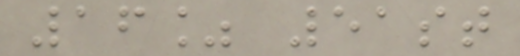16% 51st
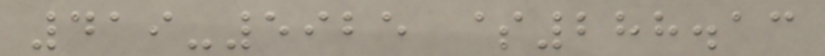419-5925 $288.13
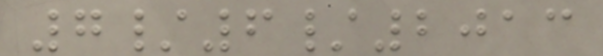7/6/2013
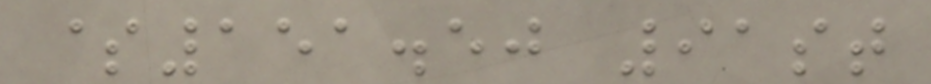$151.50 91st
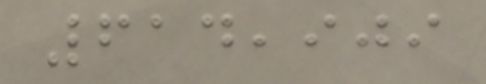614,909
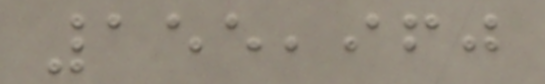155,960
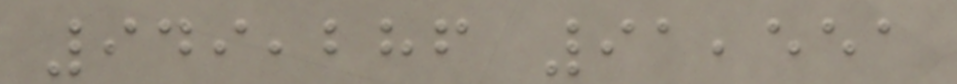949,286 91,551
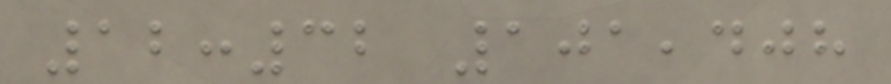12:32 101,408
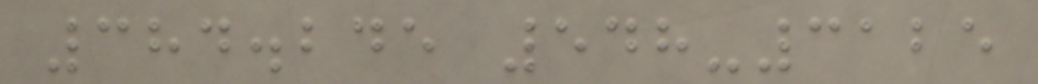384.245 548-3125
